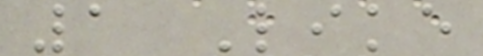1 Like
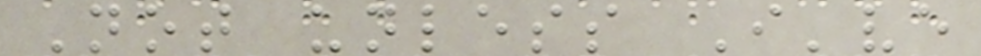Not unless I've
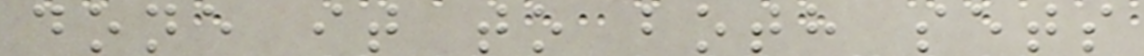done it to both sets
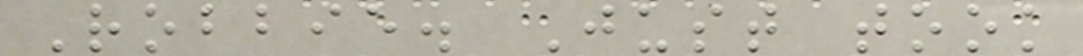Robbie. Just took
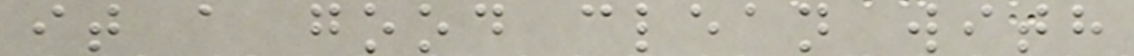it a good clean with
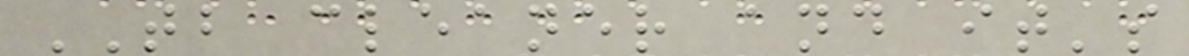TB cleaner and it's
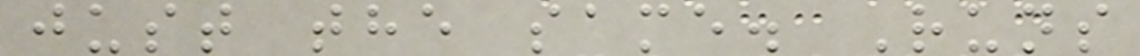just the same. Runs
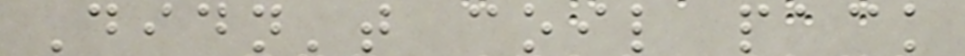Didn't coil pack
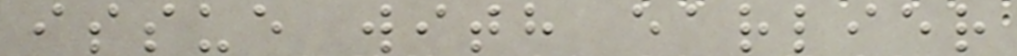issue with earlier
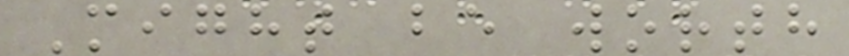Might be worth
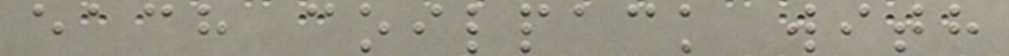each coilpack with
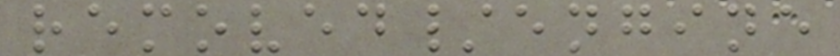removed/engine
